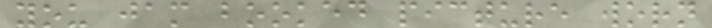you jam booked picture worn
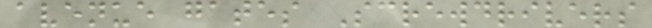avenue gates Screwdrivers
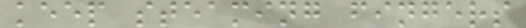keep steaming fingers
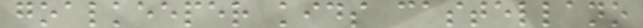goalkeeper kids castellano
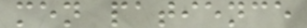men patience
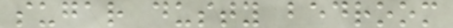sugar dusty bedroom
